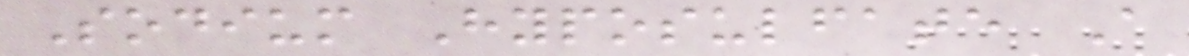Sodium Hyposulfate A
